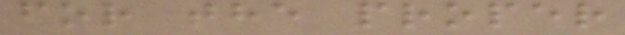for the proper
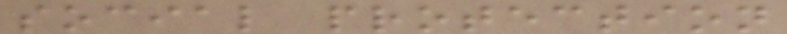social protection
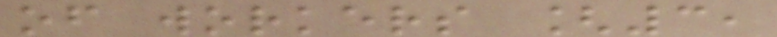of workers [3,
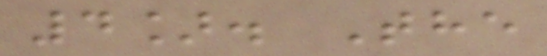4]. The
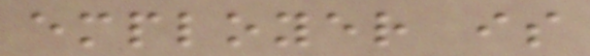employer is
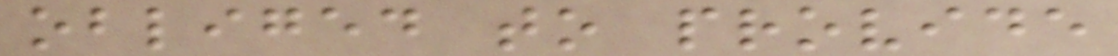obliged to provide
